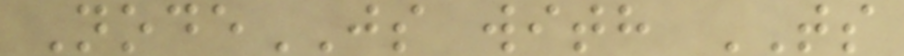NodeJS with TS
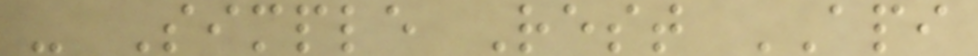- Simple Rest API
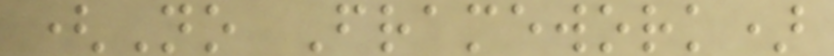(No Framework)
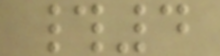#4
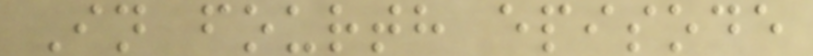In fourth episode
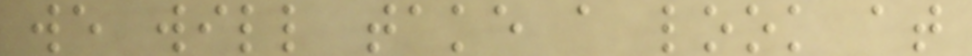we will take a look at
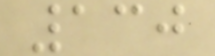130
